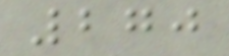270
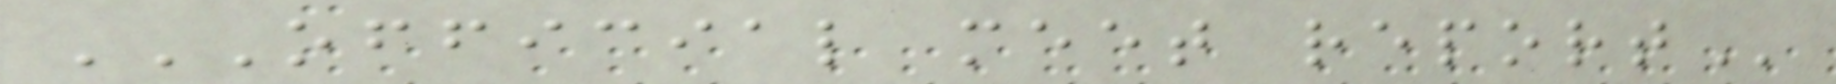OFFICIAL MEET REPORT
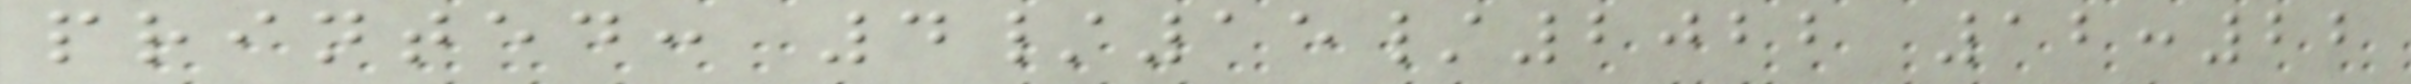printed: 4/15/2022 12:22
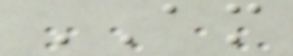AM
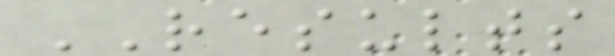RESULTS
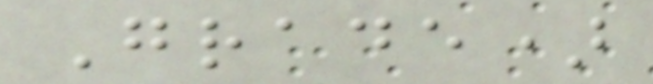Grade)
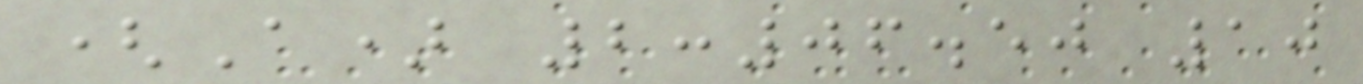(A) 2:06.50 10
